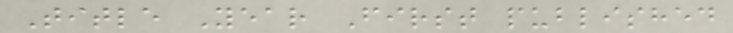Title Year First published
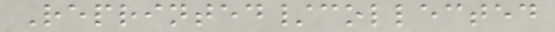Reprinted/collected
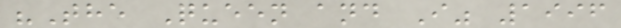"The Queen and I" 1996
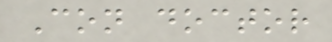Con doctor
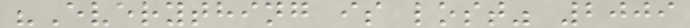"Everything is lost" 2009
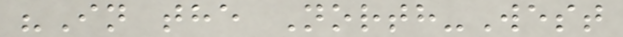"In the North-West
